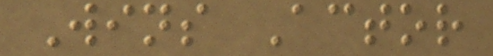Wins Actor
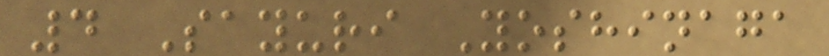4 Sayuri Yoshinaga
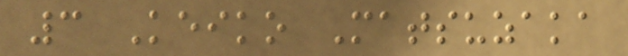3 Keiko Matsuzaka
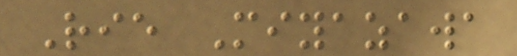Rie Miyazawa
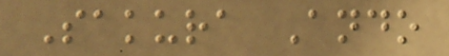Sakura Ando
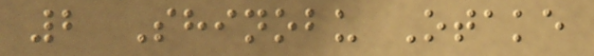2 Shinobu Otake
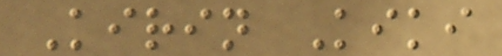Kirin Kiki
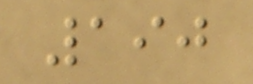190
